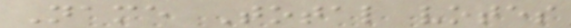Name Total votes
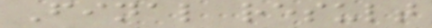Final result
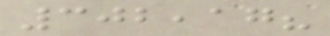302,17?
